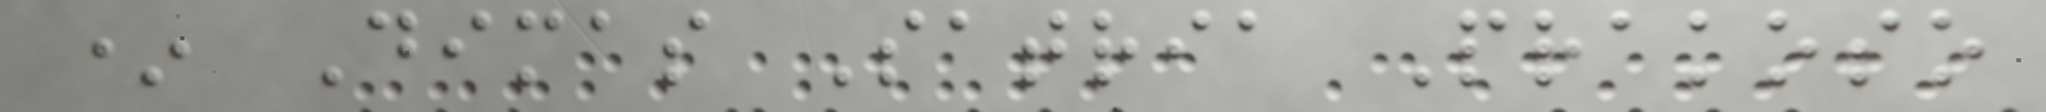* Dimas Satria Prakoso
